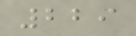229
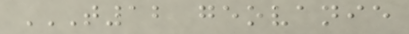T12 GEOVANIE
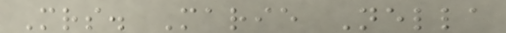Mrs. Marie Nella
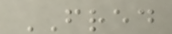FRED
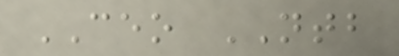CEO NTB
